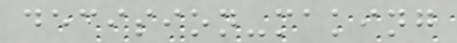decision-making
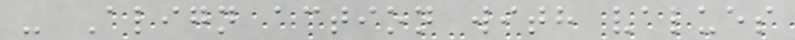- Align action with values
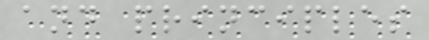and principles
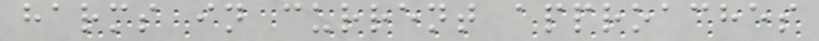harms in current approaches
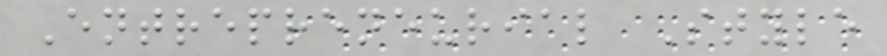Entrepreneurial Style
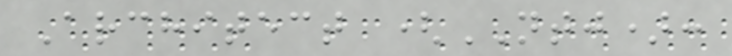Architect (NTJ):
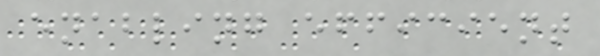enabling efficient
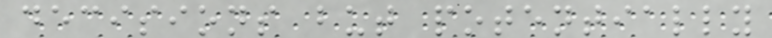decisions but potentially
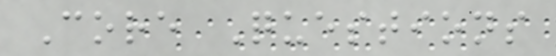Core Questions
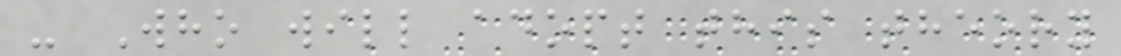- Who will adopt this theory
